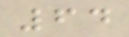64
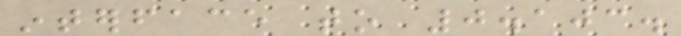interface to 0.103.
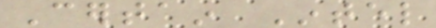Certain Intel
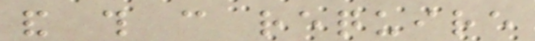and this can require
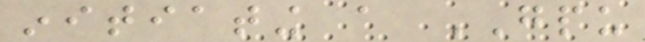initiating a GPU
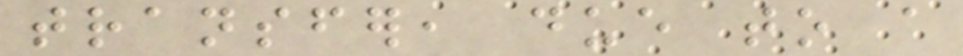transfer, due to a
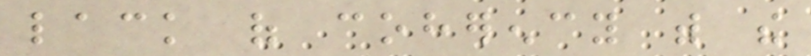lack of coherency with the
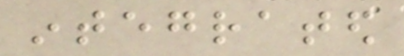integrated
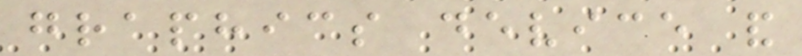graphics device and
